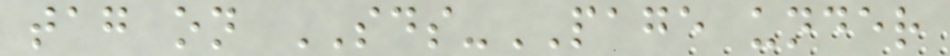tag on SDS-PAGE under
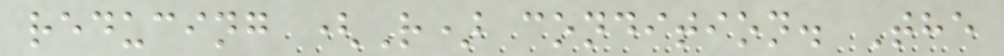reducing (R) condition. The
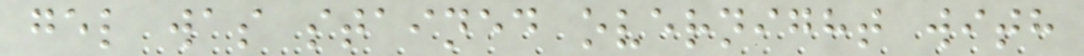gel was stained overnight with
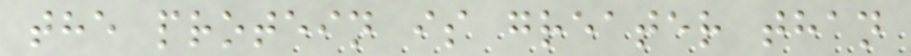the protein is greater than
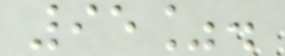95%.
